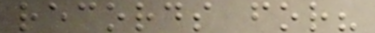records for?
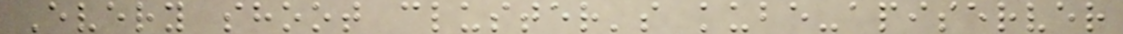Every shoot cluster's kube-apiserver
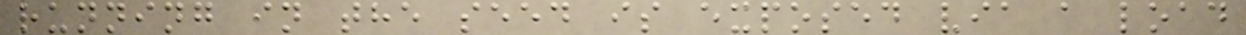running in the seed is exposed via a load
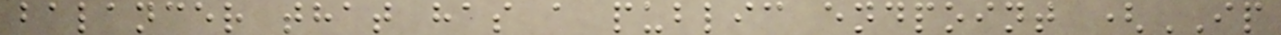balancer that has a public endpoint (IP
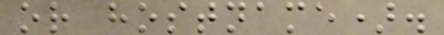or hostname).
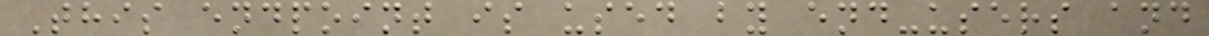This endpoint is used by end-users and
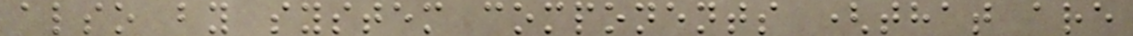also by system components (that are
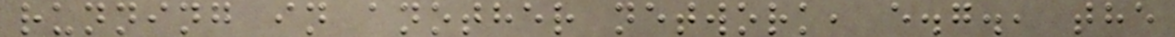running in another network, e.g., the
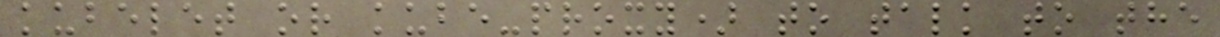kubelet or kube-proxy) to talk to the
